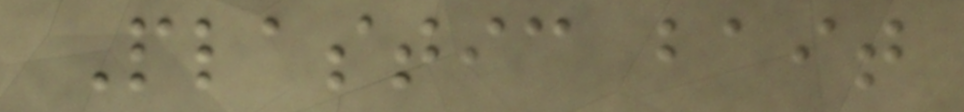Plastic bait
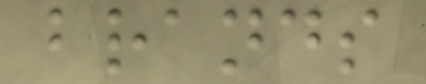brands
